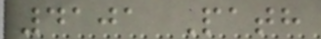4101 Path
